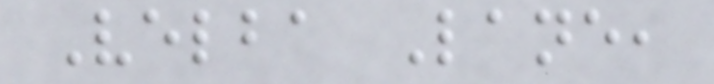Velba Lane,
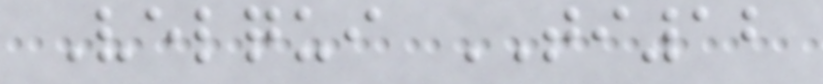Velqui TI12
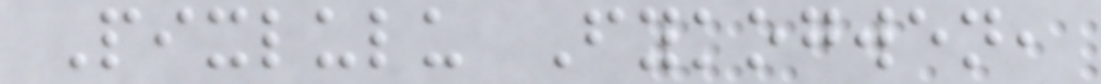Pixlulu Fykogwen,
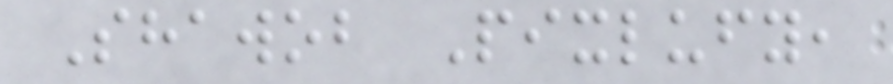Shawob Pixlufy,
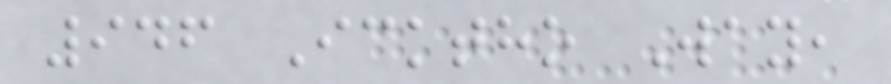946 Icktho Way,
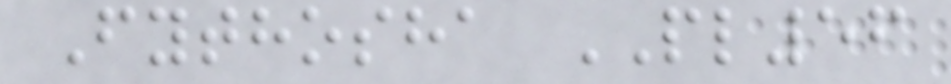Fythosha PL56
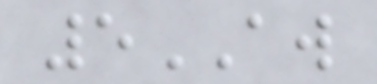5AW
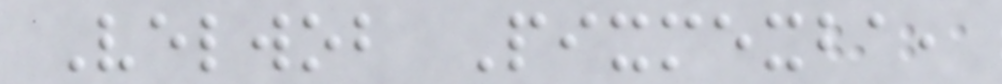Velwob Pixmexba,
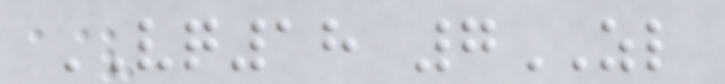VQ18 7ZL
